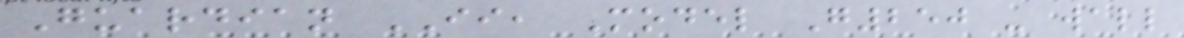Guardian II, Model G250 - wall
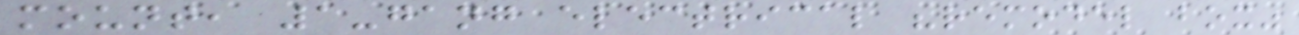mount, 1-gang electrical "remodel box"
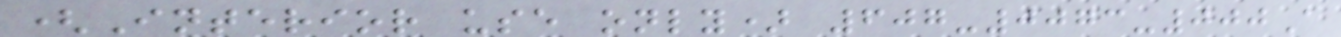(Interior use only) 607-0073-000A
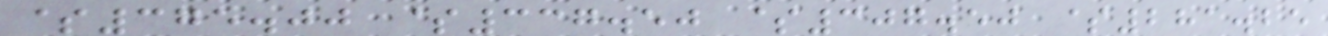$375.00 $337.50 $307.50 $281.25
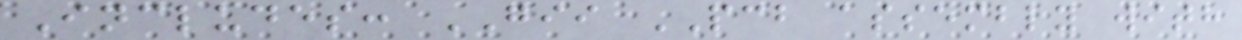Includes: GII PCB assembly with
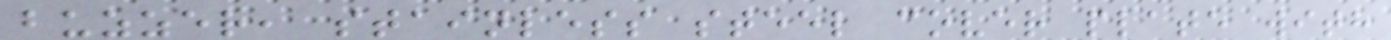buzzer, stainless steel cover plate with
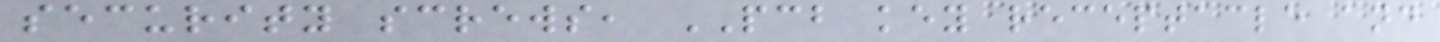security screws, PCB key receptacle and
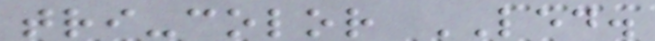tri-color LED.
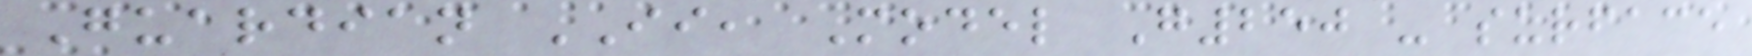Guardian II, Model G250 - surface
